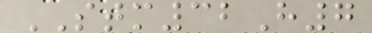STM32H7
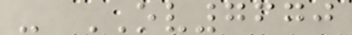- OV7670
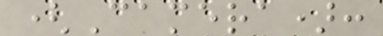(Camera):
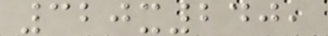320x240,
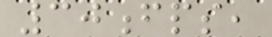30fps,
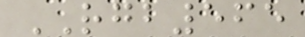RGB565
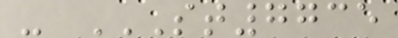- ST7735
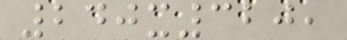240x320,
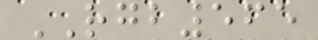RGB565
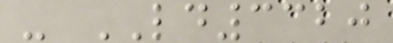- LD3320
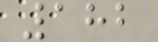182
